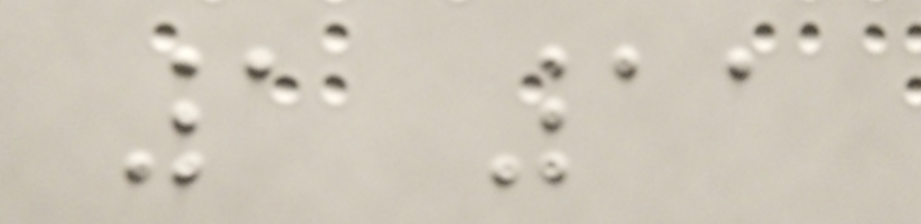1 11
